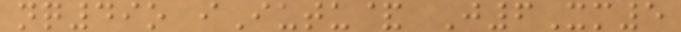nq49o iIutu& J6Xm5
